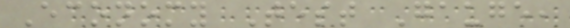Economy Test Gauge,
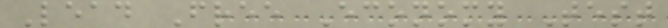Lead Free Economy Test
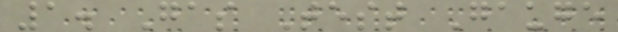1. Gas Test Gauge
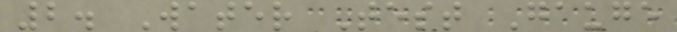2. Water Test Gauge
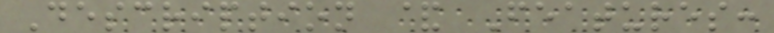Description & Features:
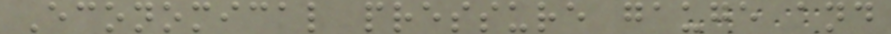Economical pressure gauge and
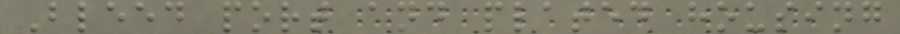Bleed port and plated housing
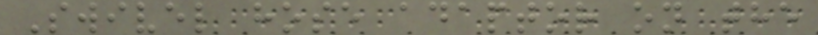Swivel hose adaptor on the
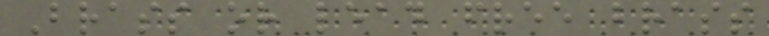Brass or lead free brass
